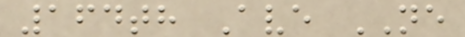164th Ave NE
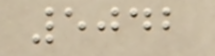5042
